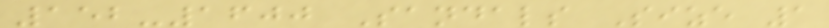152-1600 Sandals Size 1
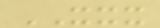XXX
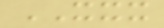XXX
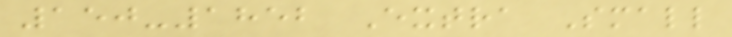150-1852 Extra Small
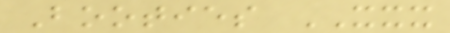Booties XXX
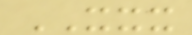XXX
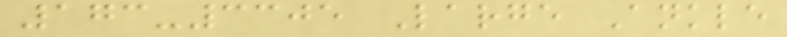173-3305 Large Ankle
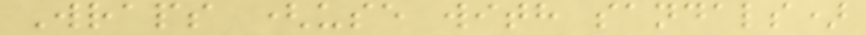Wraps (use with sandals)
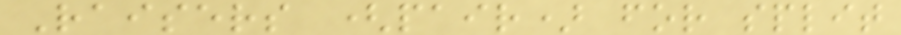Raisers (pair) for split
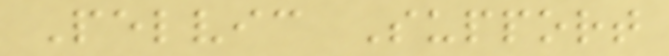Pelvic Support
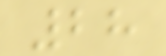28
